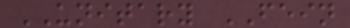UNITARY FEIN
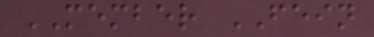MEMBER FEIN
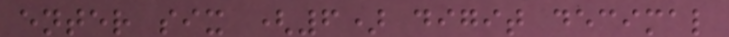enter six (6) digit decimal
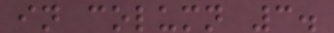in column 3.
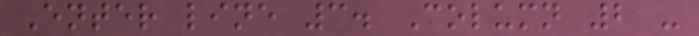Enter line 3. Column 2 -
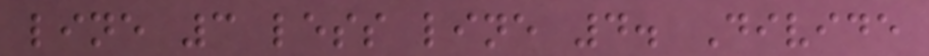line 3 less line 4. Divide
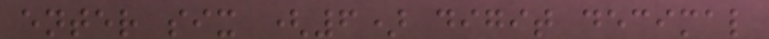enter six (6) digit decimal
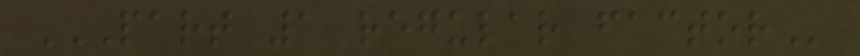PART 1 REGULAR FACTOR
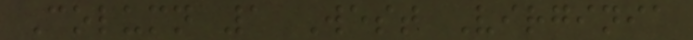Column 1 West Virginia
